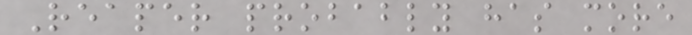Reaper probably has more
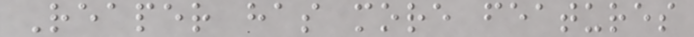Reaper has more features
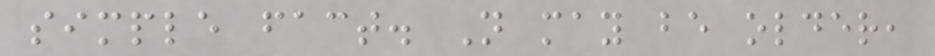simple fact. N may be older,
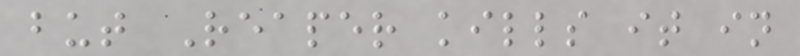but Reaper kills it in
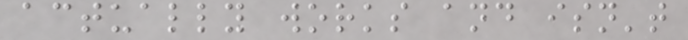actually works and isn't
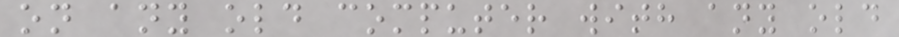on any old computer with any old
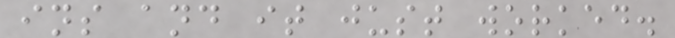ins and it just worked.
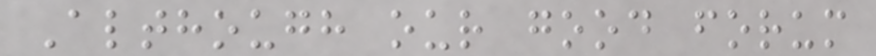Although our good forum
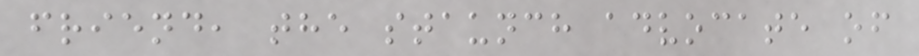friend, the staunch advocate of
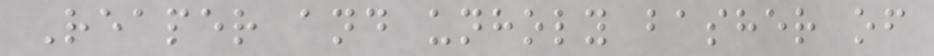Reaper and unholy basher of
